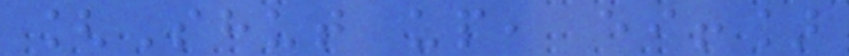[Shut up, ei!]
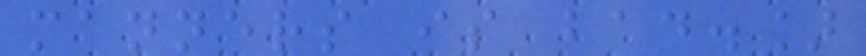manners is bad.]
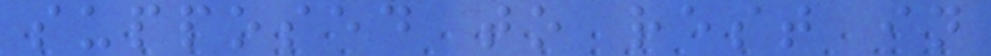supposed to rest in
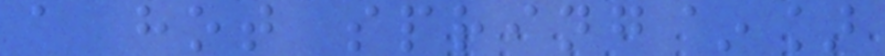a hot spring~]
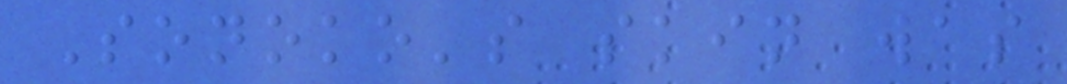Sonoko's skin was
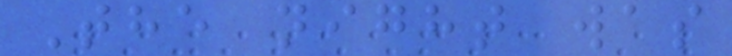The night was
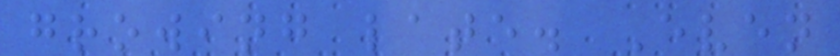growing late. Even
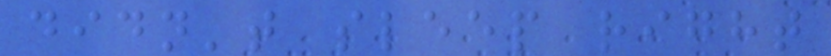didn't sleep right
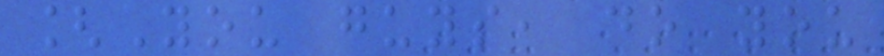[You guys, do you
